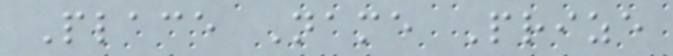Place Name Prize
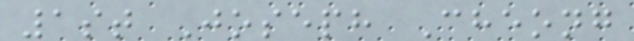1st Joseph Cheong
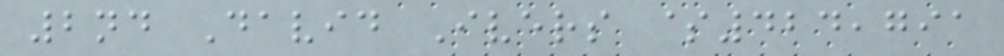2nd David Ivers $424,791
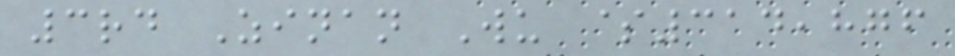3rd Zinan Wu $314,876
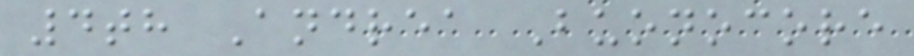4th Andrea Buonocore
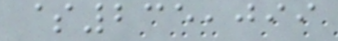$235,099
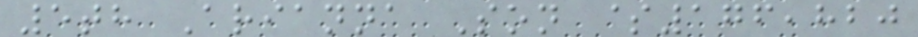5th Arianna Son $176,820
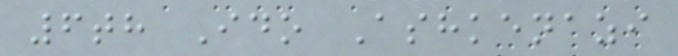6th Ido Ashkenazi
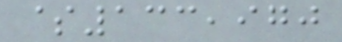$133,970
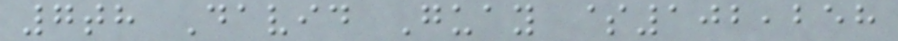7th David Guay $102,258
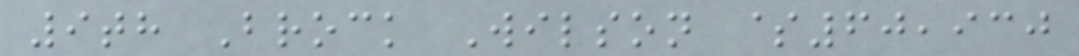9th Brock Wilson $60,930
